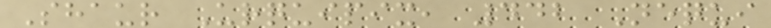Shaur Urquipix, 442 Nequi
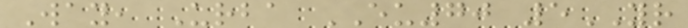Way, Urba EU70 5YR
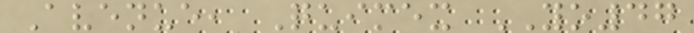Avenue, Quimex YO47
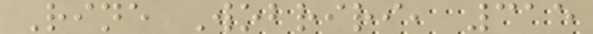Rine Wobriri, 315
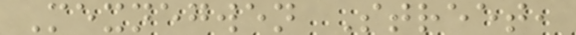Mexnegwen Street,
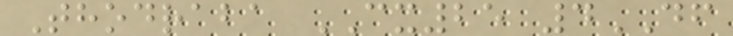Thodraba CX25 4DF
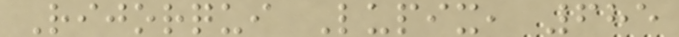Rijorqui Lupix, 685
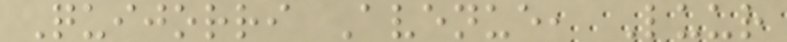Quijorri Avenue, Luur
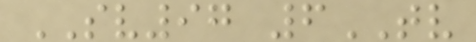SV97 6TV
